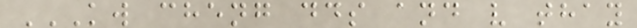KW CHENG DDS AND V THAY
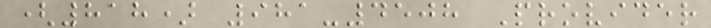(818) 981-4508 Provider
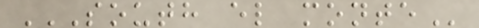SOUTH EL MONTE
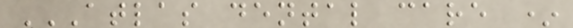ATLAS DENTAL CARE *
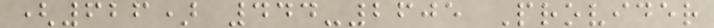(626) 444-2605 Provider
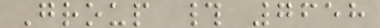Group # 7658
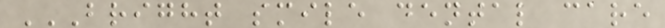BRIGHT SMILE DENTAL CARE
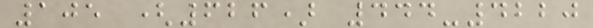105 (626) 444-4220
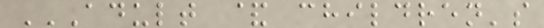ADULT & CHILDREN'S
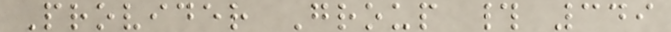Provider Group # 349
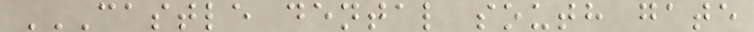CASTLE DENTAL SOUTH GATE
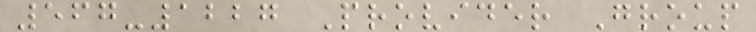567-1227 Provider Group
